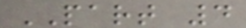PART 4
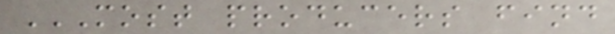MOST PRODUCERS FIND
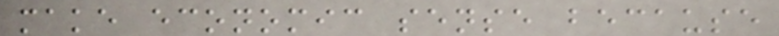make economic sense because
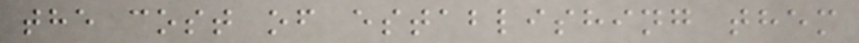the cost of establishing them
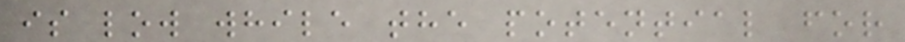is low while the potential for
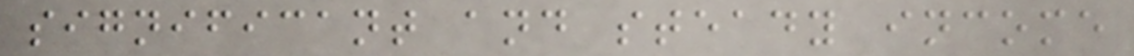significant and steady income
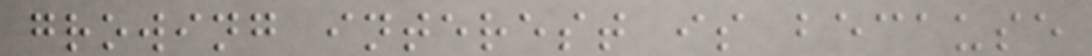growing interest is because
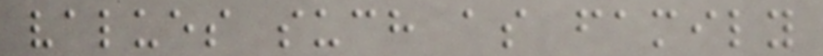values such as family
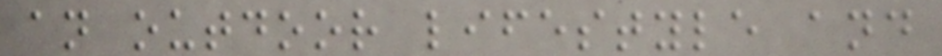an outdoor lifestyle and
